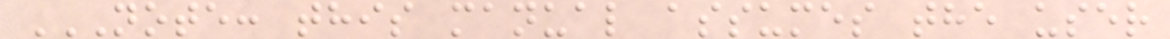NOTE: THIS MANUAL ASSUMES THE USER
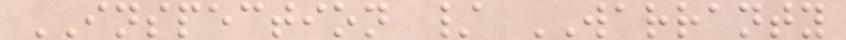INSPECTION / WARRANTY
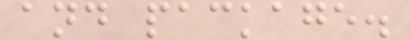and package.
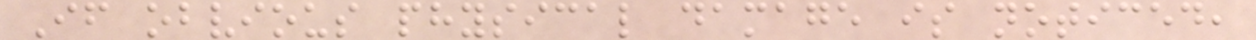If obvious physical damage is noticed,
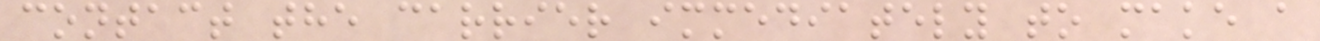contact the carrier immediately to make a
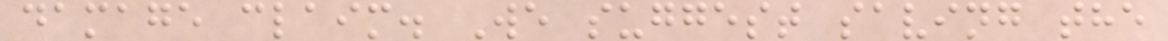damage claim. We suggest saving the
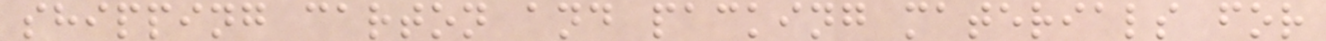shipping carton and packing materials for
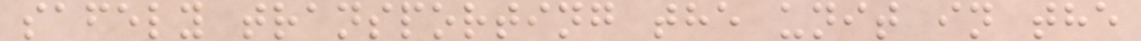safely transporting the unit in the
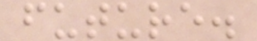future.
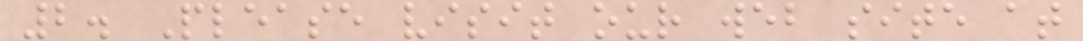2. Please visit our web site at
